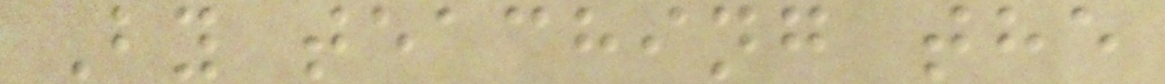By teaching the
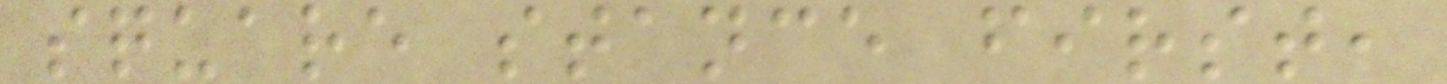square stance first,
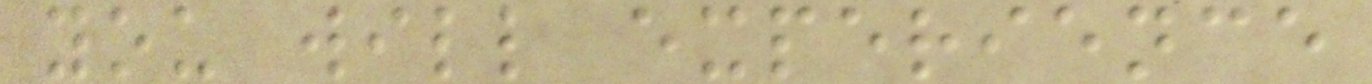you will experience
